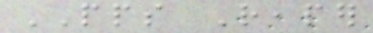PPS Reaper
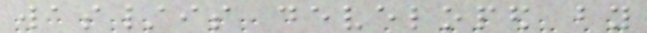was/is developed by
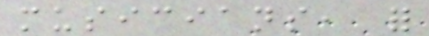musicians, for
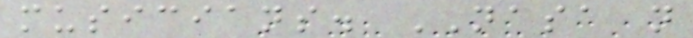musicians. NASA not
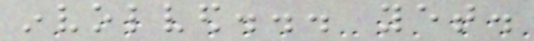involved... yet.
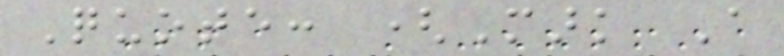Quote: (Mark A
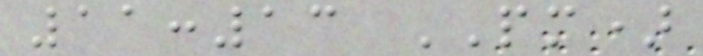11:13 PM)
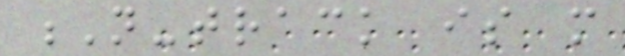N-track is more
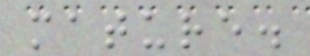mature.
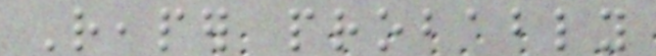Reaper probably
